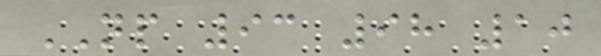NP 93 98 10
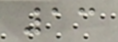13
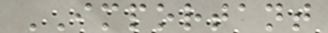IMPORTANT
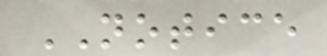NOTICE
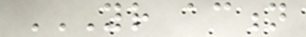YOUR ACTION
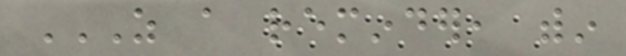AS A REMINDER, WITHIN
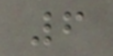6
